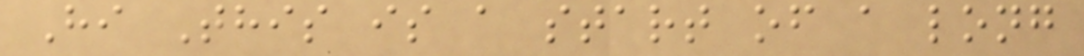Hi This is a start of a long
